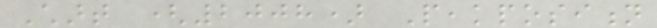Chart (2008) Peakposition
